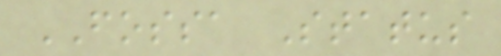FOSSA Status
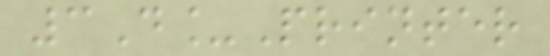3D_Printer
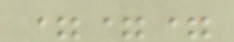===
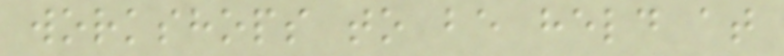workshops to be held at
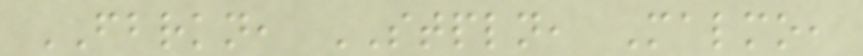FBRKN, STPLN, Malmo,
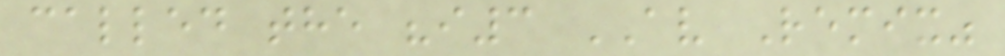called the "i3 AV Remix"
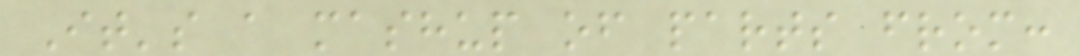It's a mashup of parts from:
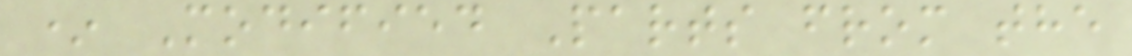* Modified Parts from the
